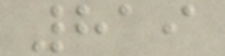819
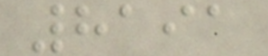8191
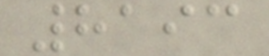8193
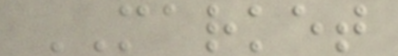MARKET
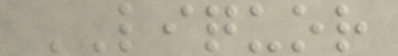LIQUOR
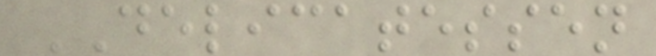DELICATESSEN
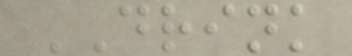DRINK
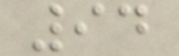94
